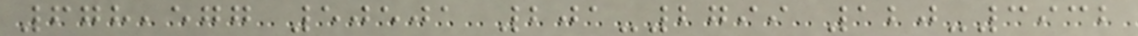678,577 50501 201-2799 120-3932
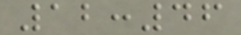12:46
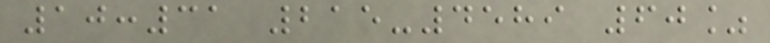10:31 215-4589 60%
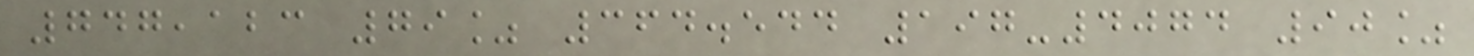747,123 79% 364.544 197-4074 90%
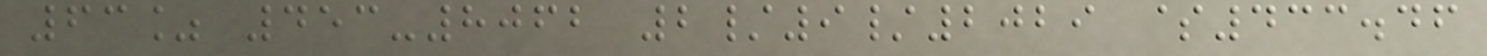63% 453-8062 2/9/2029 $433.46
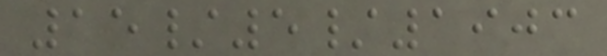15/5/1903
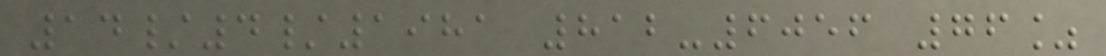14/4/1981 812-6056 76%
